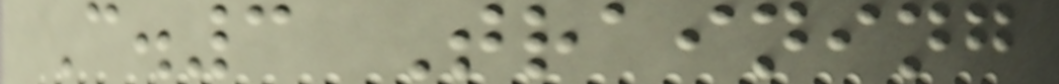C.3 Training
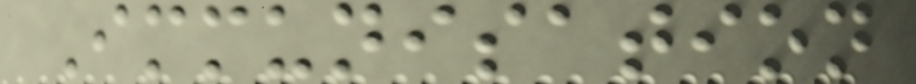Immunisation
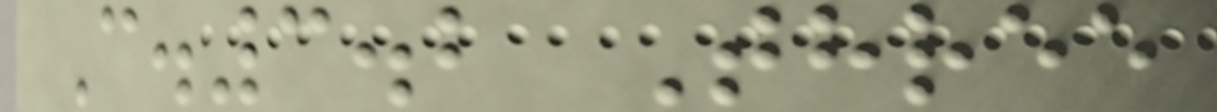C.3.2 Three
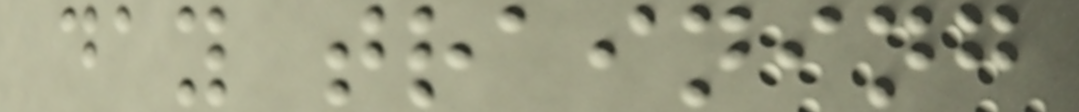day training
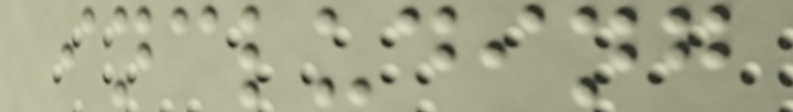including
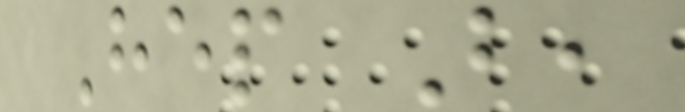Hep B,
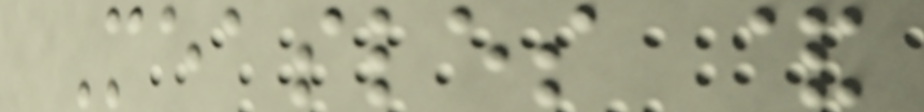Measles &
